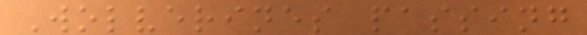Wolverines passing
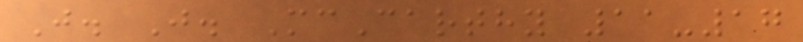J. J. McCarthy 11-17
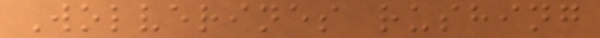Wolverines rushing
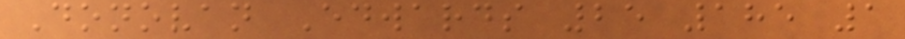Donovan Edwards 25 185 1
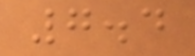7.4
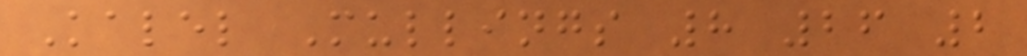Kalel Mullings 8 26 2
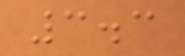3.3
